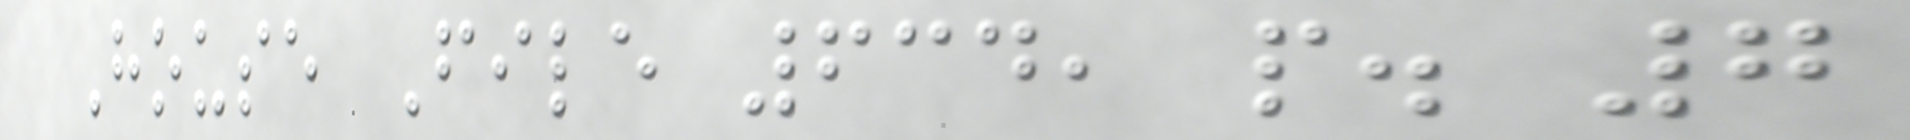House File 634, p. 7
